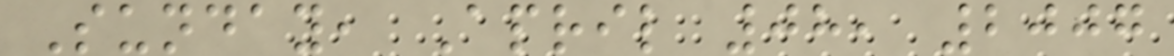Sunday, April 08, 2007
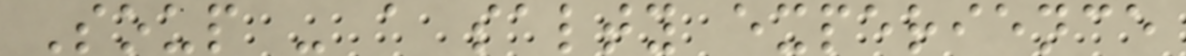Soup - a salty experience
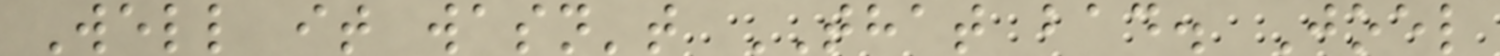Well it wasn't THAT bad. Joel
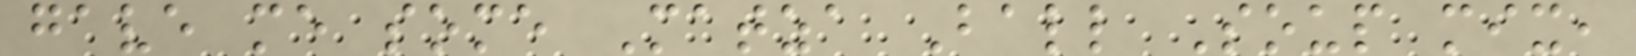gave me some Matza Ball Soup mix,
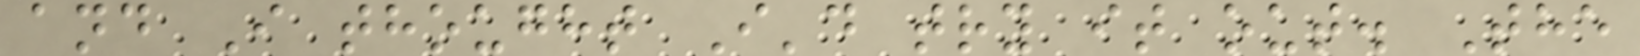and I thought I'd try it out. The
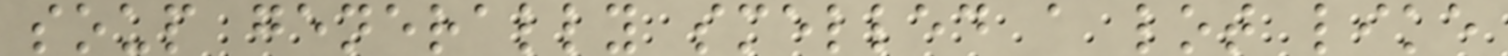soup generally smelled a lot like
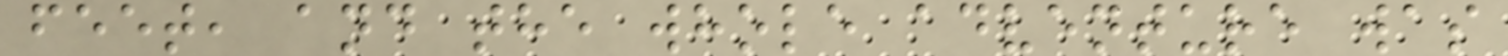feet, and the whole adventure was
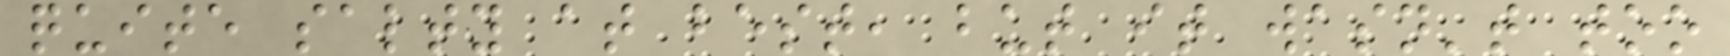quite salty at best, but it wasn't too
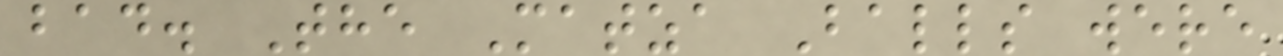bad. The Matza Balls were
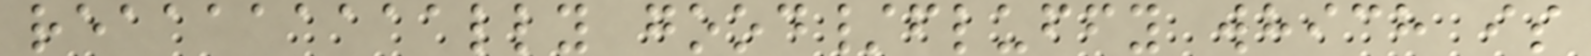reaaaaaaaally good/fluffy which is
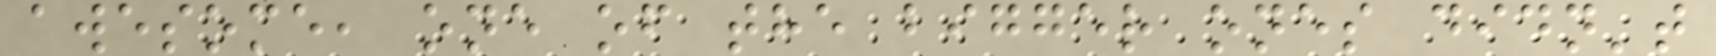awesome, one of the bigger ones didn't
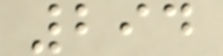294
